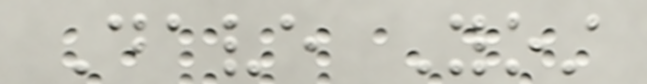Dave Yost
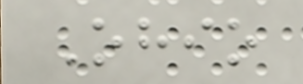Ohio
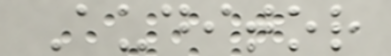Auditor
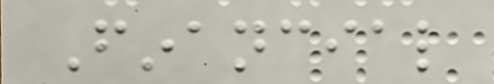Financial
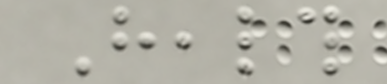Health
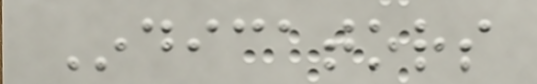Indicators
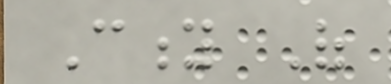City Of
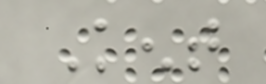Kent
